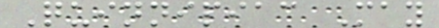Quinnipiac May
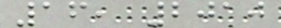16, 2010
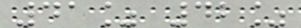41% 42%
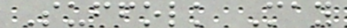Suffolk May
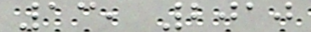13, 2010
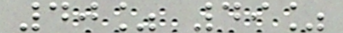40% 49%
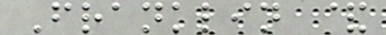Franklin &
